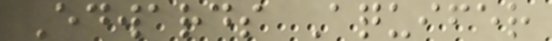Edwards Aquifer
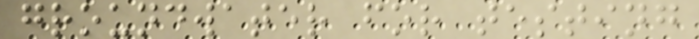groundwater for testing
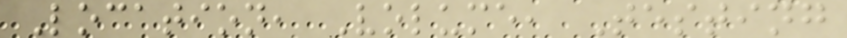Location, Volume, Testing
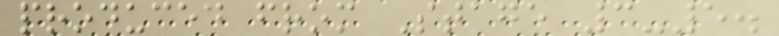produced from Stage 3-5.
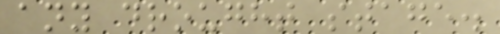any drought stage.
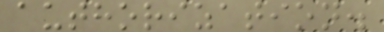authorization.
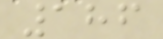186
